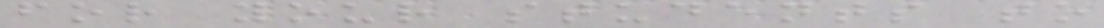for your students to
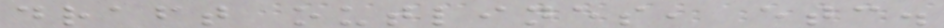draft outlines, etc.
